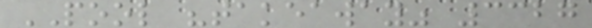POOL "takeaway" 3327
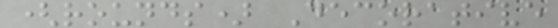(rounds) Decorative
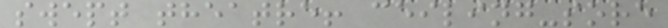swept theatre! ceiling-sore
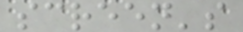screen's
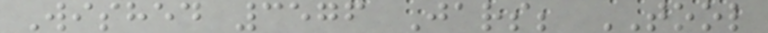Wished 3576 Jars; TOOL
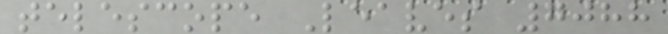telescope Leaves 7088
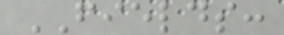FIELDS:
